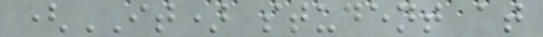(IT) student at
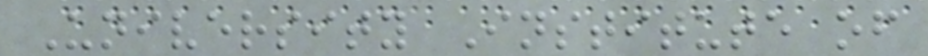University Institute of
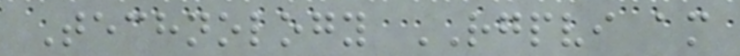Technology RGPVI am
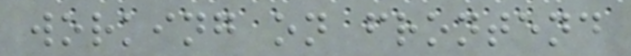working on frontend
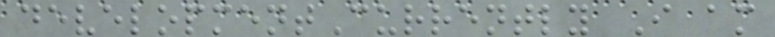developmentCurrently I am
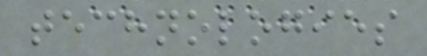technologies
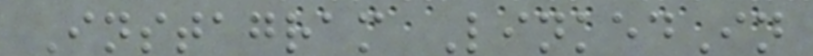Instagram LinkedIn
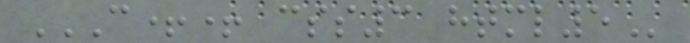C++ CSS3 HTML5
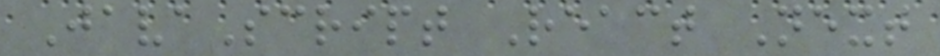JavaScript React Next
